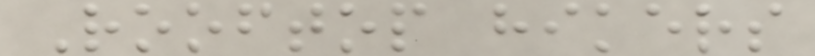Rooftop hikers
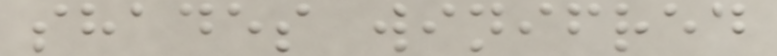shades winifred
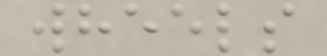wheels
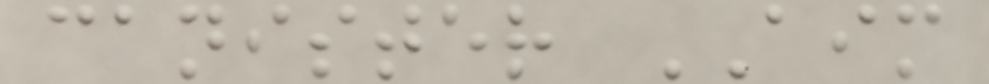canister AIM
